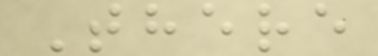There
